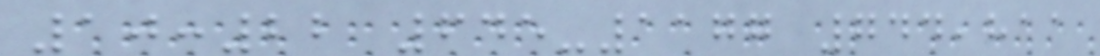10:22 645-1177 744,811
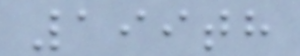199th
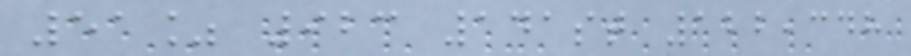51% 923 141st 122,348
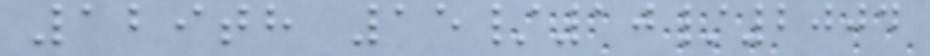129th 15/10/2004
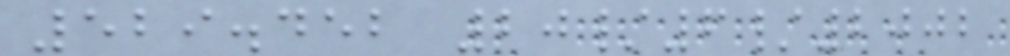529.452 20/6/2002
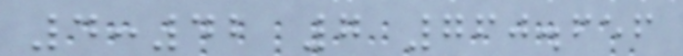4:42 7 760.656
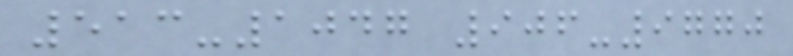513-1047 906-9770
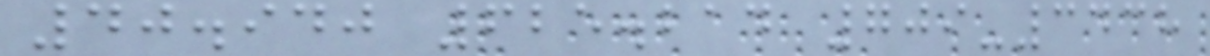40.940 625.214 709-3438
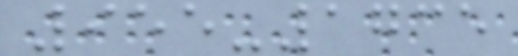955-1735
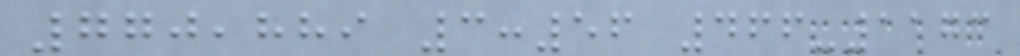770,889 3:56 466-1173
